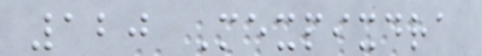120 Mexpixdra
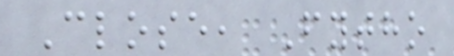Close, Fytho
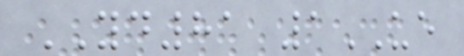YD81 1UE
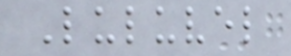Luluvel
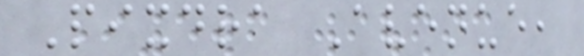Pixdra Avenue,
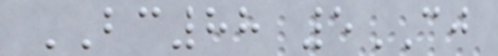BC88 5CJ
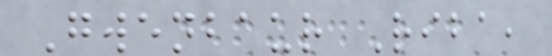Gwenbaur Riba,
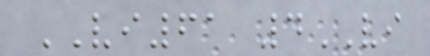VI61 4VI
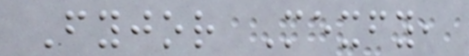Fyjor Mexfy,
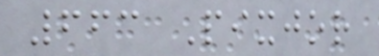663 Pixjor
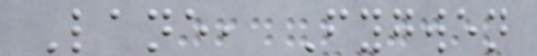Lane, Fygwen
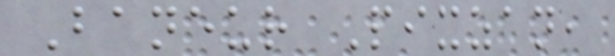Baneur Pixzan,
